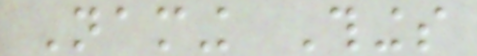Naming Things
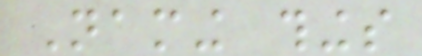Naming things
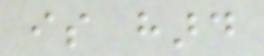is hard
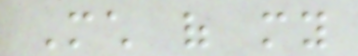Much of my
